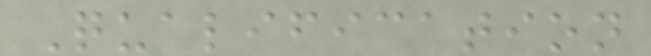Qualification
